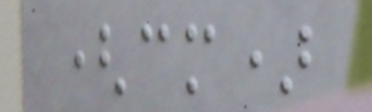(cm)
